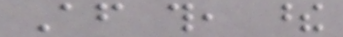After this, these
